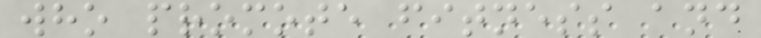who promote fitness and
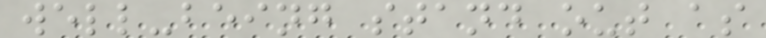well-being stand out as
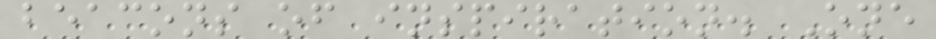beacons of inspiration. One
